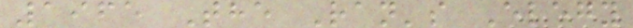1965 The Ran's Elegy
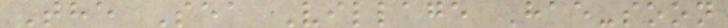The Sea Village Hae-soon
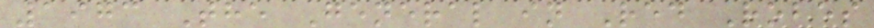1973 The General in Red Robes
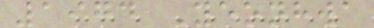1974 Yeonhwa
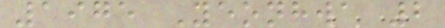1975 Yeonhwa 2
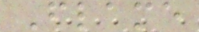Flame
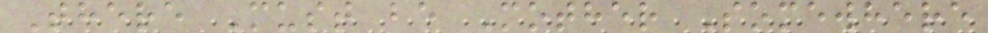There Must be Mother Somewhere
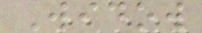Widow
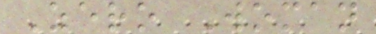Zero Woman
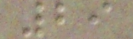29
